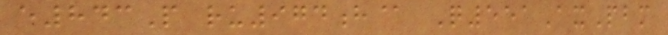e843P ru974h@ Q551AxPbm
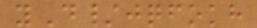yD/jqfokh
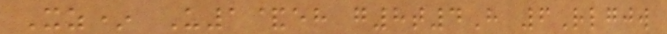Xz* U1&eh g8t4H 6Rlgjw
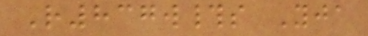R837w#s Yja
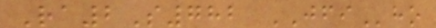Ra2S782 JFIho
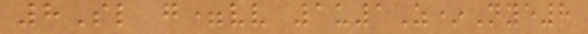8Sl g=vv 1u1Z*Nye8
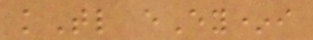kTl eEy*i
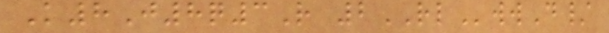K8J8q3R 2RLwwD/
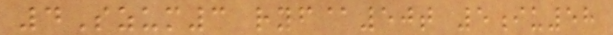4Szum3 ryf@50t 5iu58
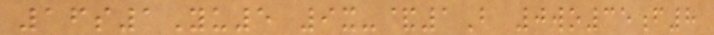16s1Yu5 9x-&1B 0wo35f8
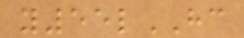y55lHC
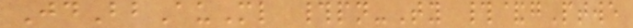JdBbAuMl #pn-Ty #&gPtwe
